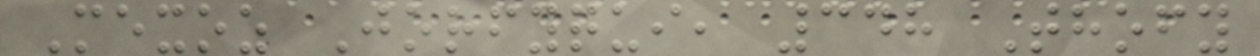Mexoz Jorfyqui, 348 Thofy
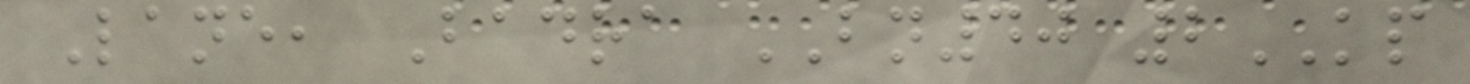Lane, Badra BN40 2KP
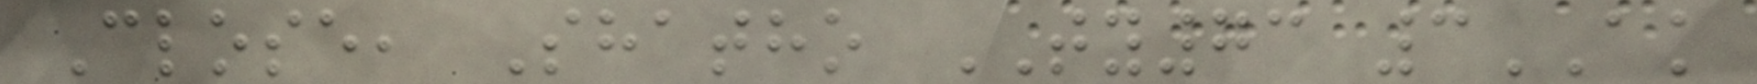Close, Shatho TY73 3AK
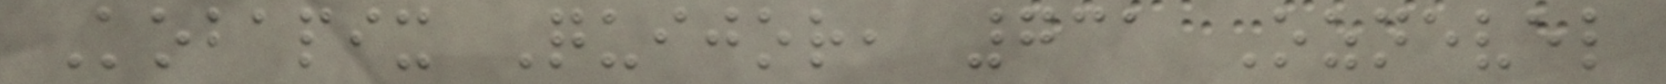Kobapix Quijor, 731 Oznevel
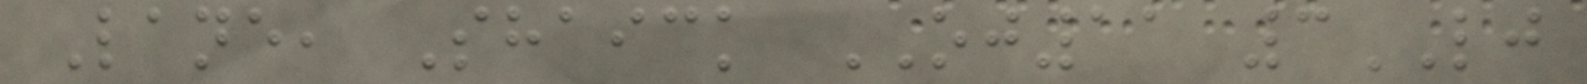Lane, Shaick OJ11 3LJ
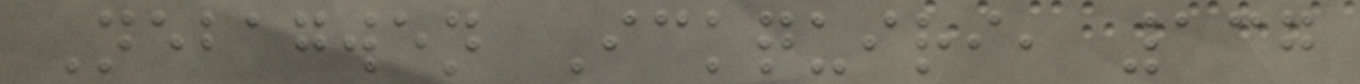Nebagwen Ickquiri, 137
